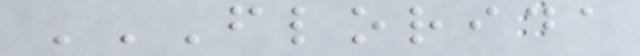FLORIDA
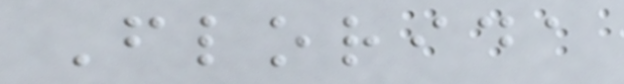Florida
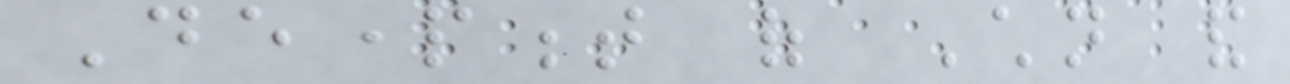Department of Children and
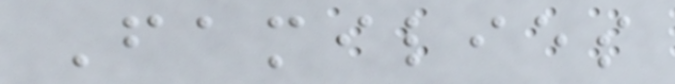Families
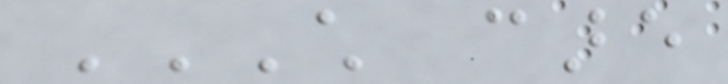CHILD CARE
